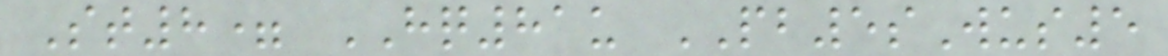St8= HQ81u PB5sWus5
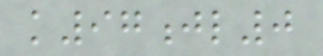k97jl0
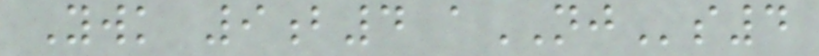Ywk 9b4 aNJs4
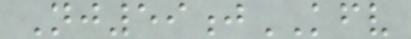Nj59jKFV
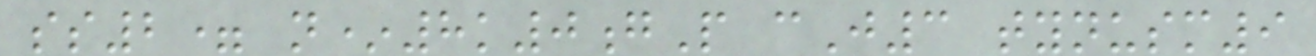ss2= n*8k0gP cJ3 tynusm9
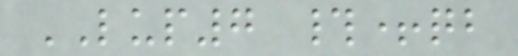LUP7 #+qb
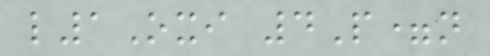l1Oxi 4P=n
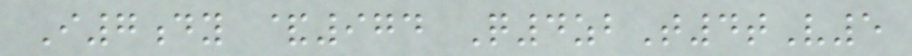I7dy &974 Q4zbT4tV5
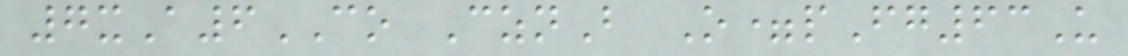7xA6CO CznB O=pFg63U
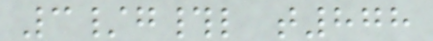3/g#l t878
